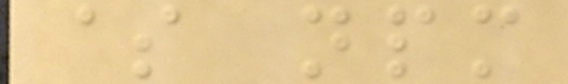$ npm
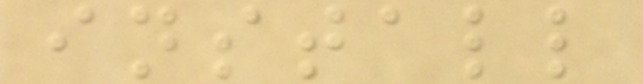install
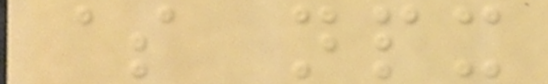$ npx
